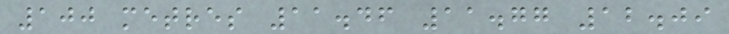100 metres 11.46 11.77 12.09
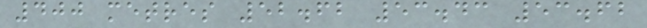400 metres 52.62 53.43 53.62
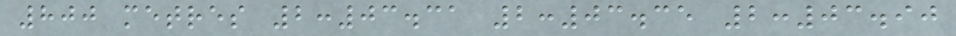800 metres 2:03.31 2:03.35 2:03.90
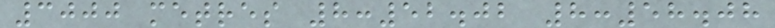3000 metres 8:52.02 8:58.08
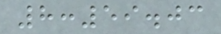8:59.03
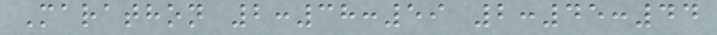Marathon 2:38:59 2:45:44
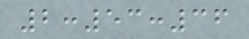2:53:36
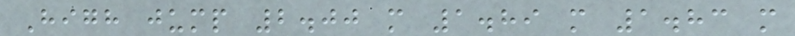High jump 2.00 m 1.89 m 1.83 m
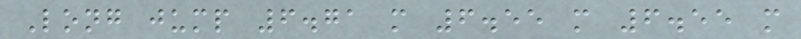Long jump 6.71 m 6.55 m 6.55 m
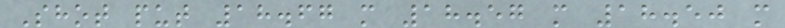Shot put 18.67 m 18.57 m 18.50 m
